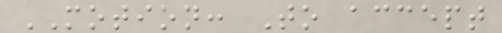MOTION: To accept
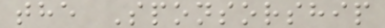the Sponsorship
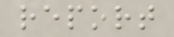report
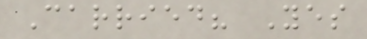Carried? Yes
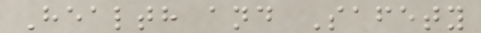Health and Safety
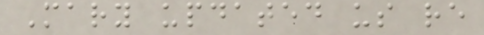Mary updated us re
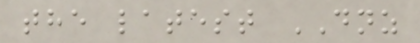the latest DNZ
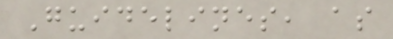Guidelines, as
